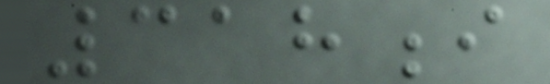318i
